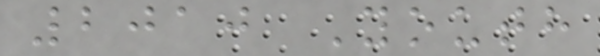2010 Youth
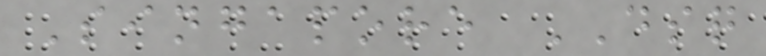Singapore DSQ
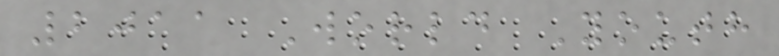2011 World Youth
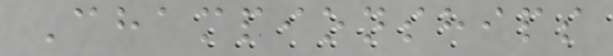Championships
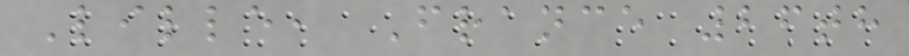Lille, France 26th
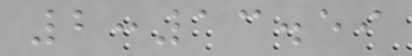2:13.59
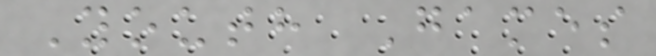Youth Games
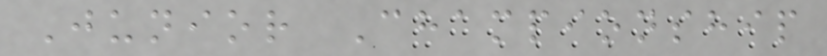Junior Championship
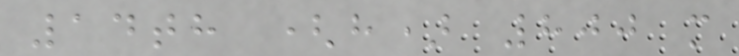14th (h) 800 m
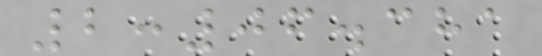2:06.381
